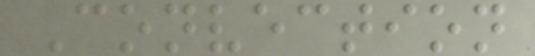Convection
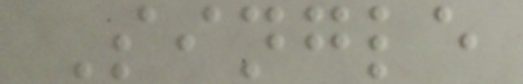Single
